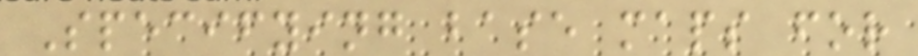Specifying base maps for
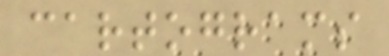cartograms
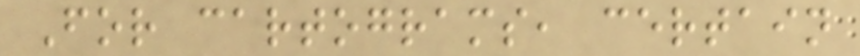For cartograms, certain
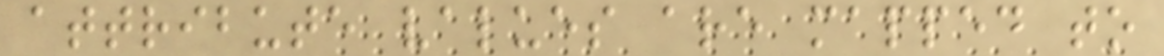attribute values are mapped to
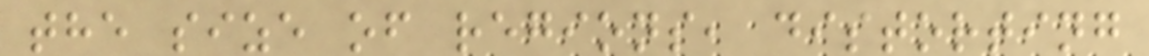the size of regions, distorting
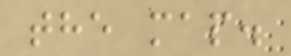the map.
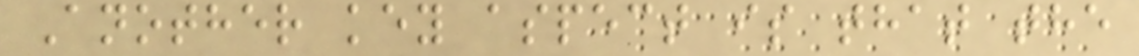Another key aspect is that the
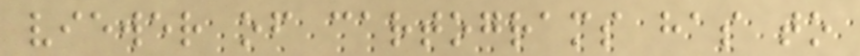viewer of cartograms has to
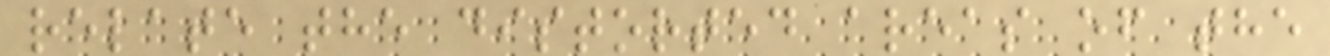relate the distorted areas of the
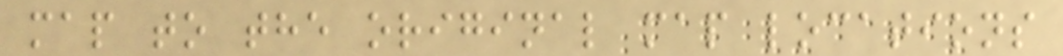map to the original map locations
